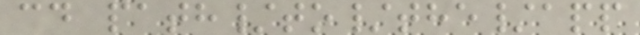cd path/to/the/app
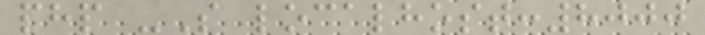php -S localhost:8000
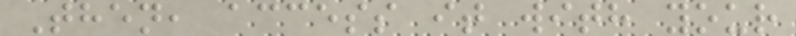Then, access it with your
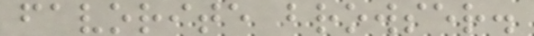favorite browser.
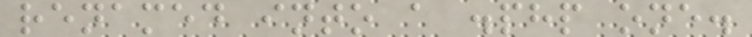renamed into a .php one.
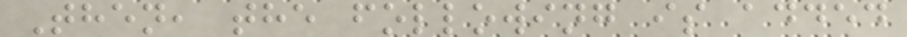Then, the following is added
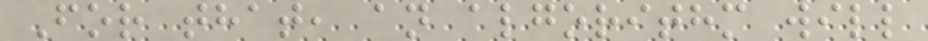For that, an algorithm will
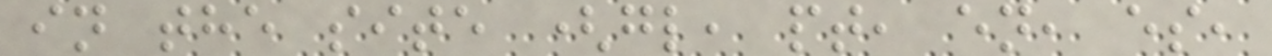in the site (gl, pt, en, es,
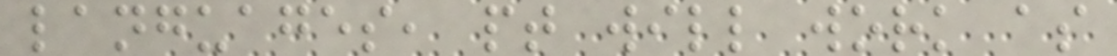languages, pt will work as
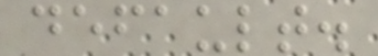default.
